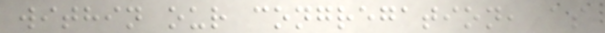within our congregation, as
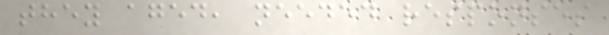they aged, needed responses
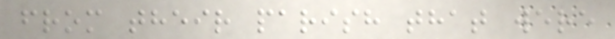from their parish that were
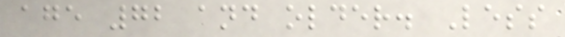age 72 and older. Less
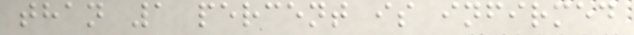than 1 percent is infirmed
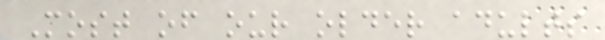Most of our older adults
